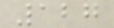127
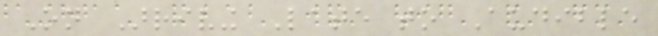On Arriving Late to Audible
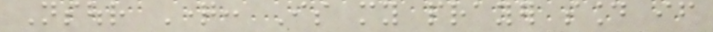Nsour Question: Is my prayer sound if
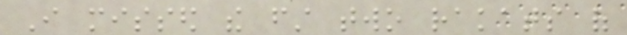I missed the first two rakats of
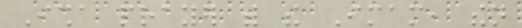Isha prayer with the Imam, then
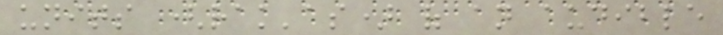units (rak'as) of an audible
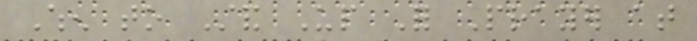When to Stand Up For Prayer at
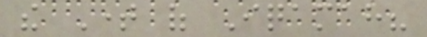the Time of Iqamah?
